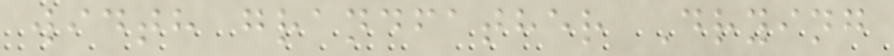width grandfather Drying
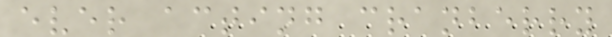ever acting cranberry
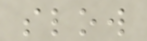slow
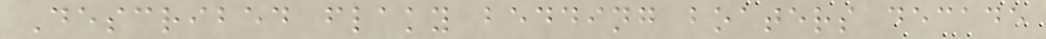Described flaky bedding boaters decade
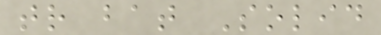tr bat Solid
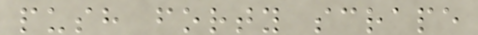push forty scrape
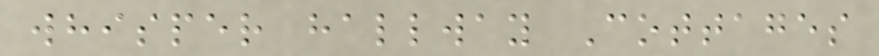whisper hallway Cottages
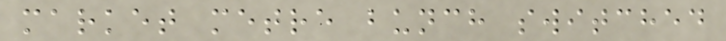market metre bunch switched
